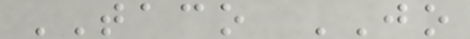TACO JO
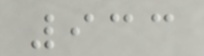933
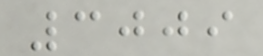3009
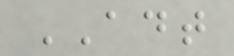ADT
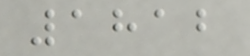1812
